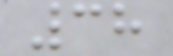38
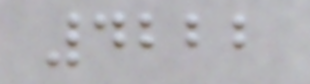4222
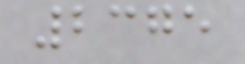2375
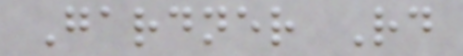Gardner Rd
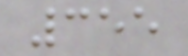355
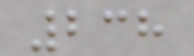238
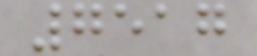7517
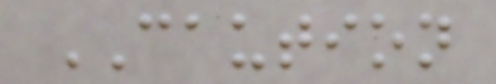CAUTION
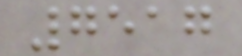7517
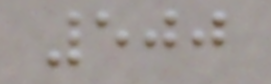500
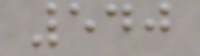540
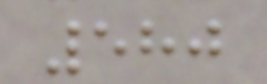580
